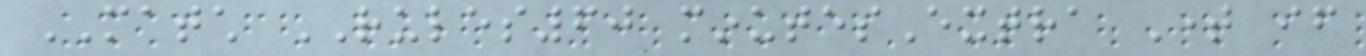MATCH RULES60 minutesExtra Time if
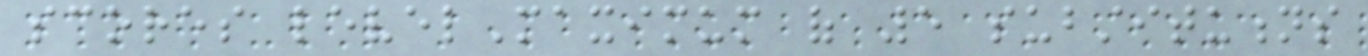scores levelMaximum of 5 substitutions
